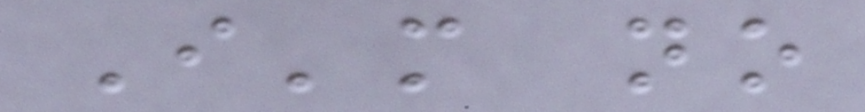I'm no
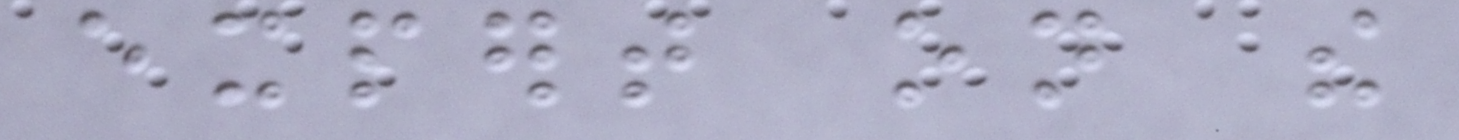expert on the
